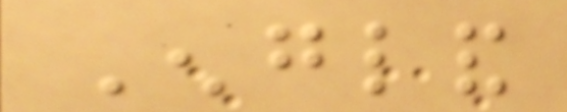England
